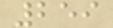259
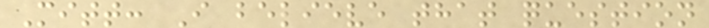Mitt: I believe that question
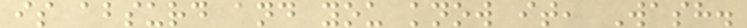is absurd and you know it, Wash.
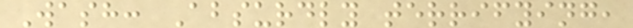Wash: Absurdly terrifying,
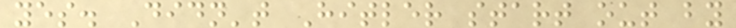yes. Didn't Hitler start out by
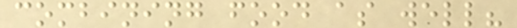combining food as well?
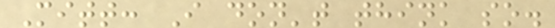Mitt: I don't think so.
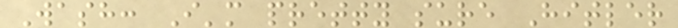Wash: I'm pretty sure Hitler
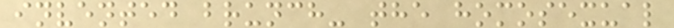invented brunch- the homosexual
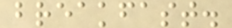breakfast.
